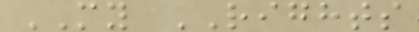MY RIGHTS
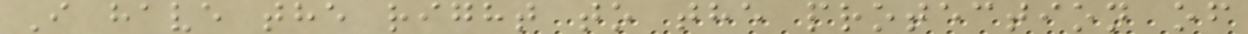I have the right to the protection of
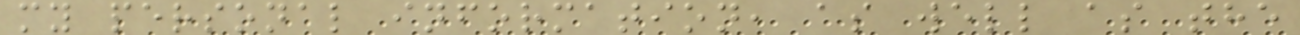my personal information, as well as the
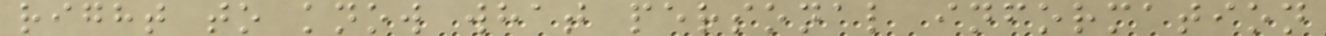right to know what personal information
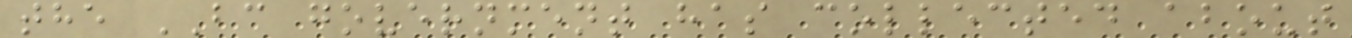the BC government has collected about
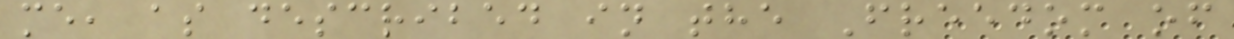me, as described in the Freedom of
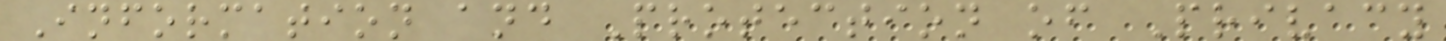Information and Protection of Privacy
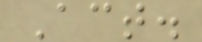Act.
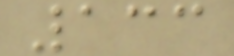133
